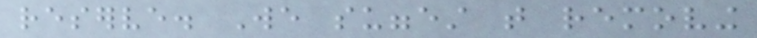reserve. We suggest that removing
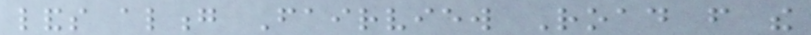lands along Fairview Road from the
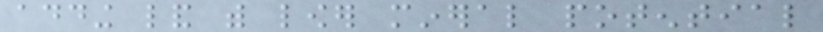adding land with lower mineral potential
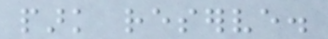park reserve.
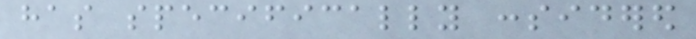has specifically considered
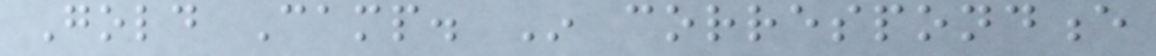Gold Camp. In correspondence
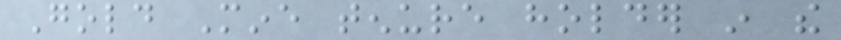Gold Mine tenure holder in the
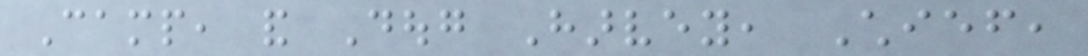Camp, and Doug Harvey, Chief,
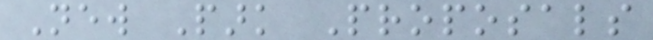New Park Proposals
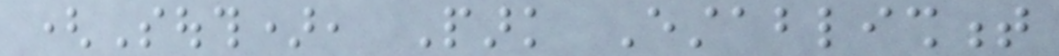(South), Park Establishment
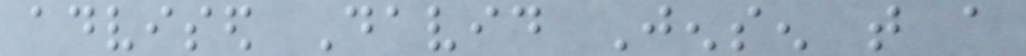advised David Jensen that a
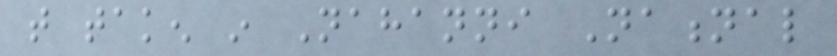that taken in Nahanni National
